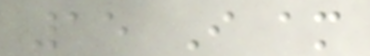15 I am
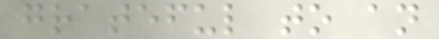grateful to an
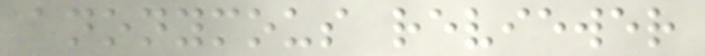anonymous reviewer
